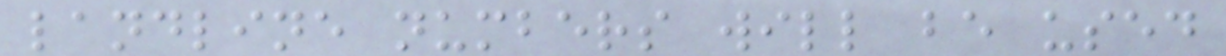landline numbers will be used
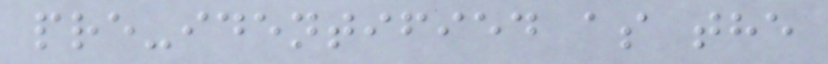pre-identified as the
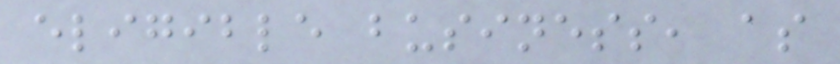eligible business, as
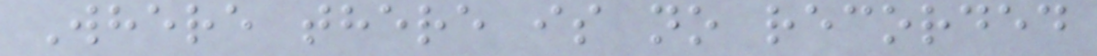Where there is no recorded
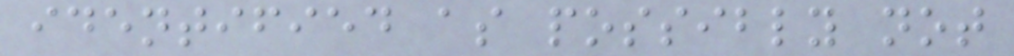identified as possibly not
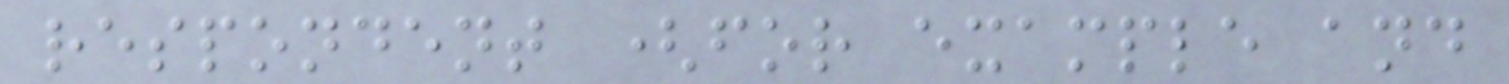respondent (for example and
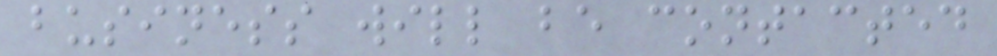business will be contacted
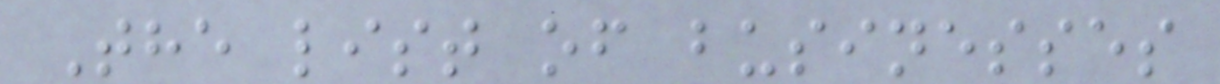The list of businesses
